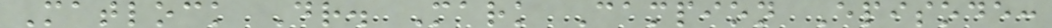Matlock Dr. Mark Campion Episode:
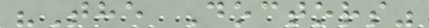"The Doctors"
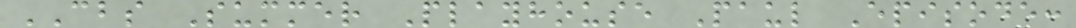CBS Summer Playhouse Paul Episode:
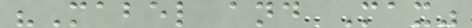"Mabel and Max"
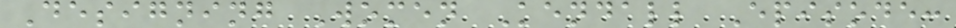Designing Women Kendall Episode:
